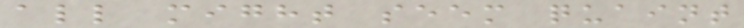all might seem quaint
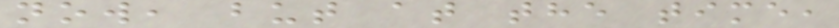now, but at the time,
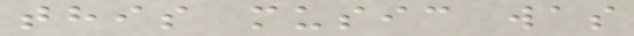this music was
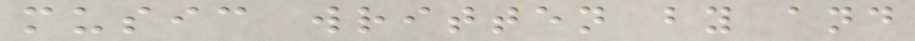music written by and
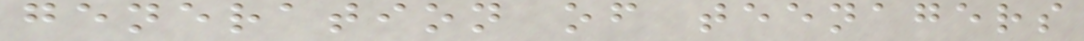generation of teenagers
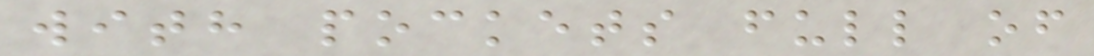with pockets full of
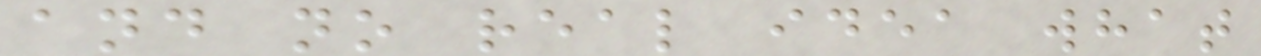and no real idea what
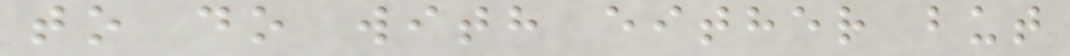to do with either but
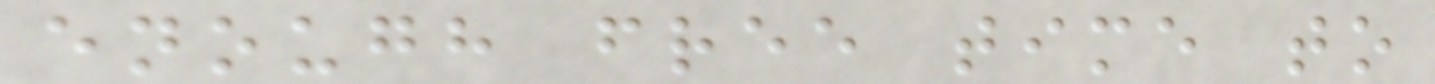enough free time to
